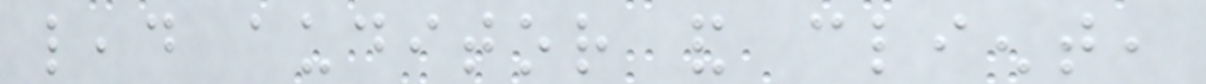lead auditor and client,
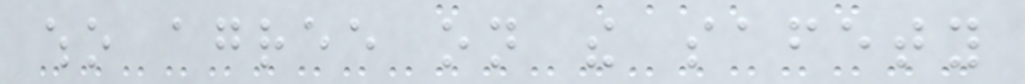who agree on the safety
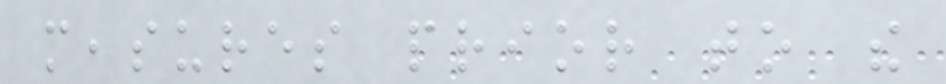measures prior to the
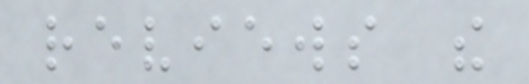reviews the
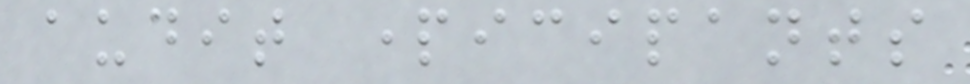audit participants
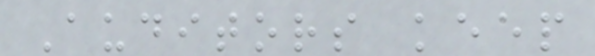Auditors keep
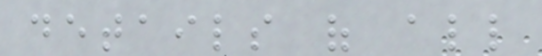details of all
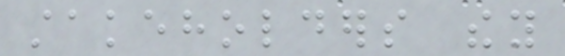stakeholders they
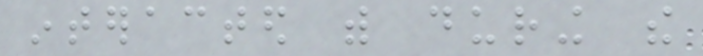interacted with during the
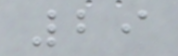29
